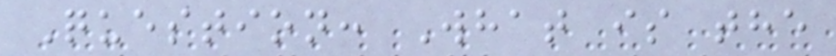Question: What is the
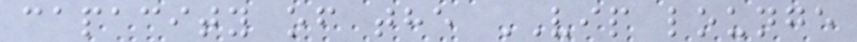capacity of the VIP lounge
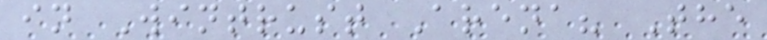in Wintrust Arena? The
